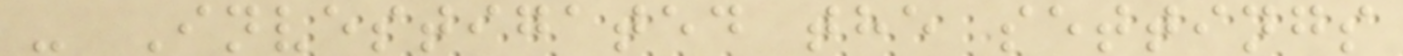- Investigated the settings
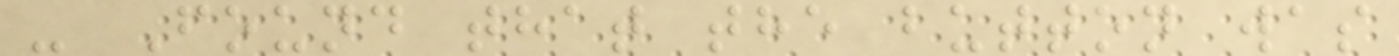- Found that the button was
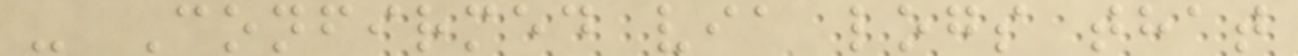- Confirmed via logs that
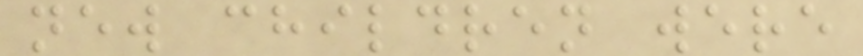new children were
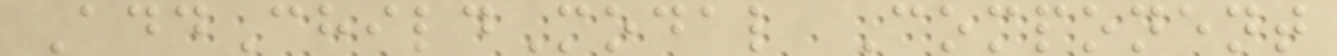AddChildModal Component
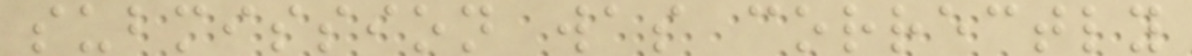submission was correctly
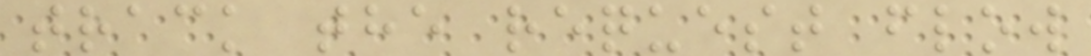track the request flow
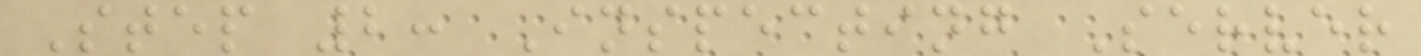Step 2: Inspecting Server
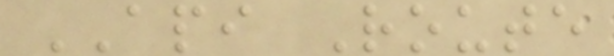API Route
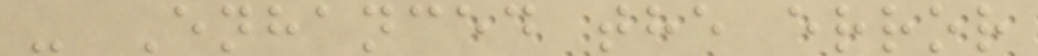- Enhanced the error
